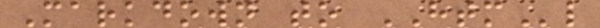Markdown to HTMl
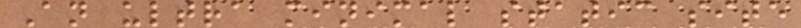An ultra minimal static site
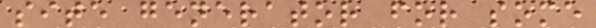site generator for some
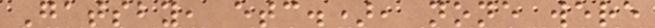Gatsby, etc.), none were
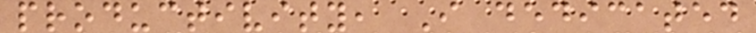productivity, I dedicated
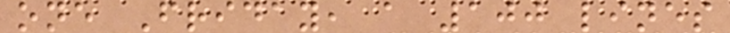one Friday, a 100 lines
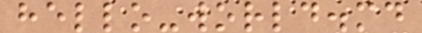hello-world.md
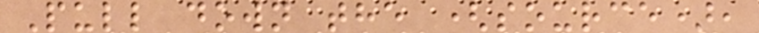Pull down the (source),
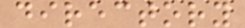directory
